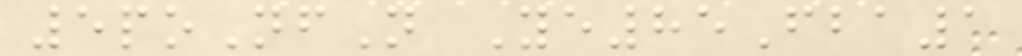5poNfN Ye85Fba1
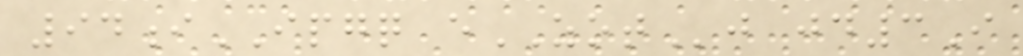94iIPGQ eZOTj jd3I
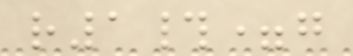r1#=g
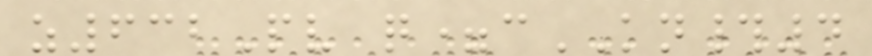z632Pv q=cKN#4
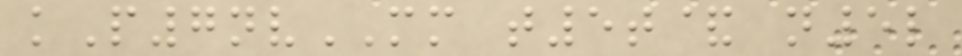kP7nvMM t5t& n5l
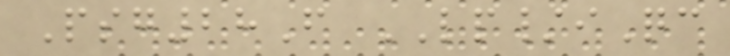Psg28F LP/iQc
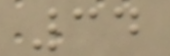34
